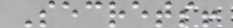Secrets!
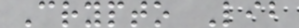Crypto Lib
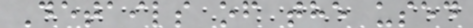Details of the used
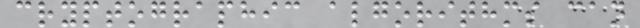cryptographic algorithms can
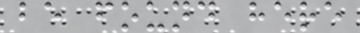be found here
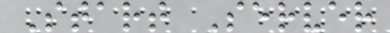Start Server
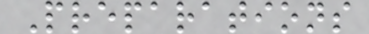Preparations
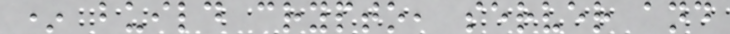* build crypto, server and
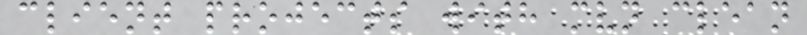client projects with mvn clean
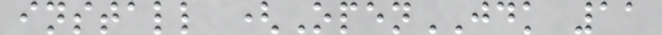install (OpenJDK 11
